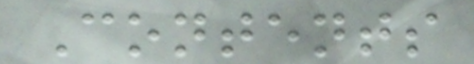Contents
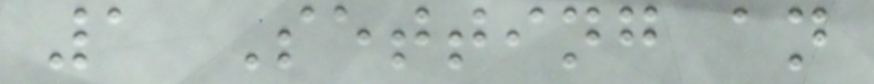1 Setting an
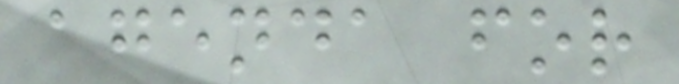agenda for
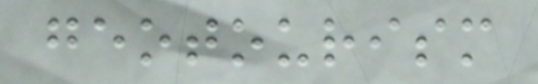geotourism
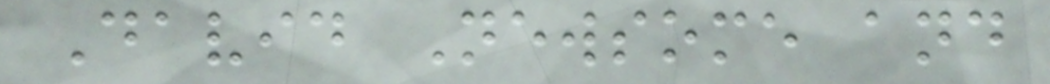David Newsome and
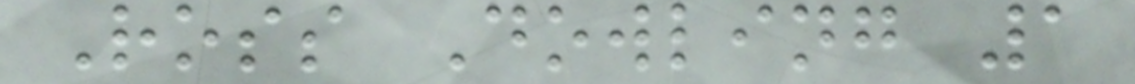Ross Dowling 1
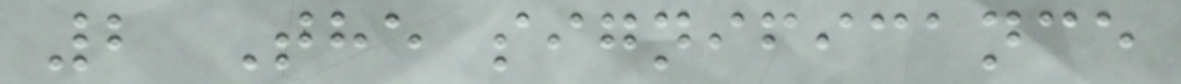2 The significance
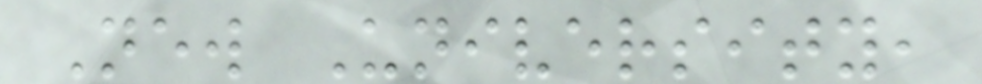New University,
